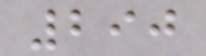290
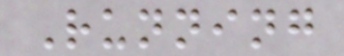Running
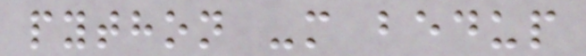python -m bedup
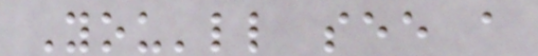You'll see a
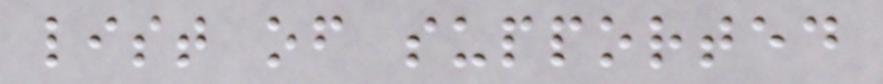list of supported
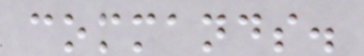commands.
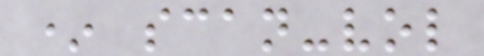* scan-vol
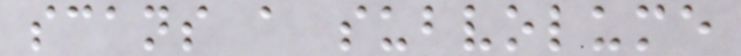scans a subvolume
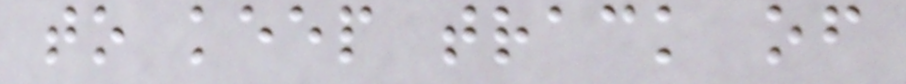to keep track of
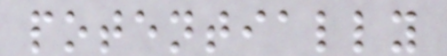potentially
